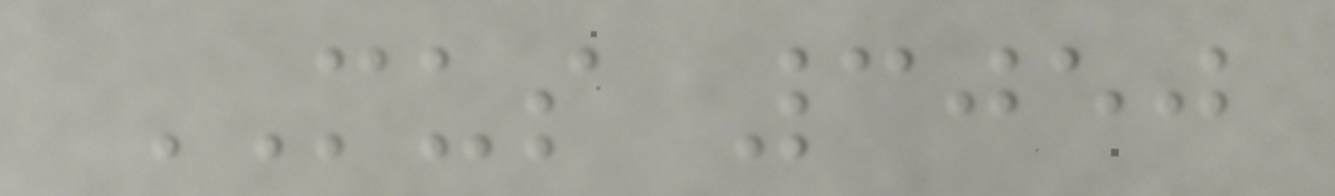MUS 3050
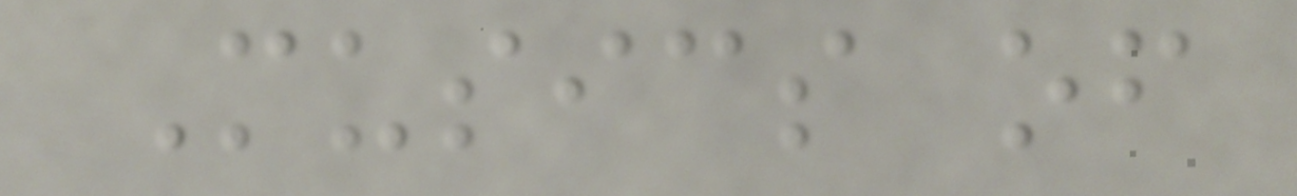Musics of
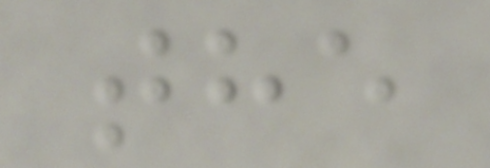the
